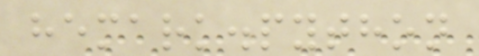hemark.python
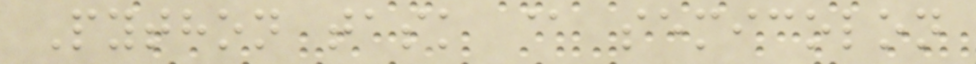Python task @ semicolon
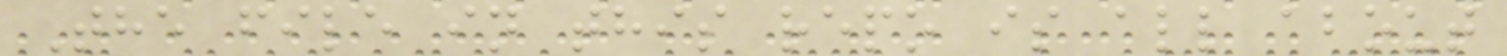The file in this repo is all about
